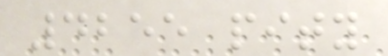4255 pity
